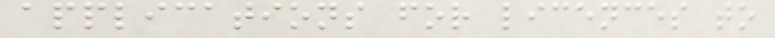applications for licences to
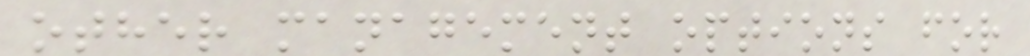other management options for
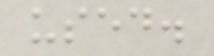used.
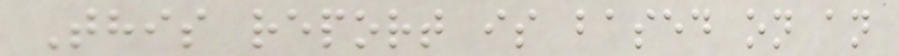This report is based on an
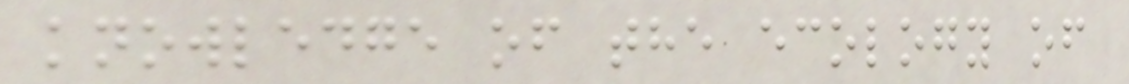knowledge of the ecology of
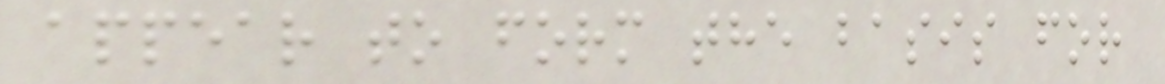appear to form the basis for
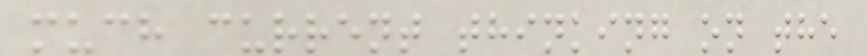much current thinking on the
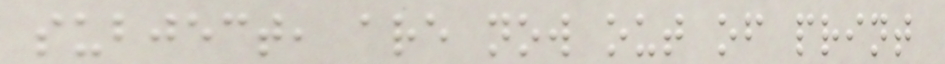subject, are now out of print
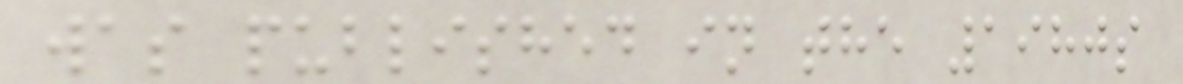was published in the 1980s
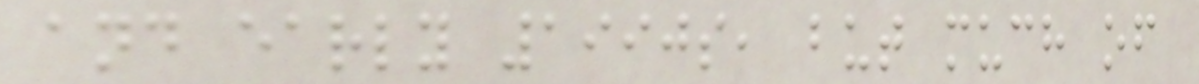and early 1990s, but much of
